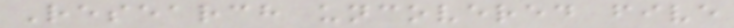Research uncovered five
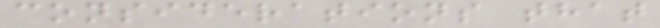considerations that
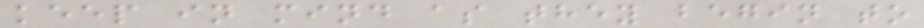keep in mind as they begin to
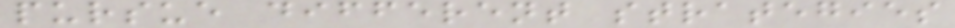pursue different strategies
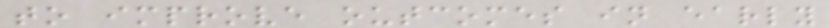to improve outcomes in early
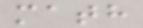math
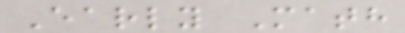Early Math
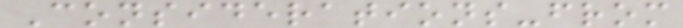Considerations-from
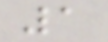1
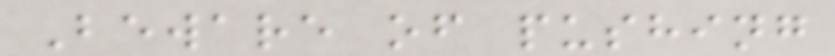Beware of pushing
